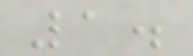1.
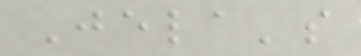Jela's
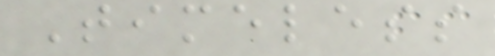Timeless
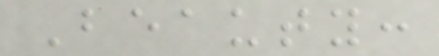Beauty:
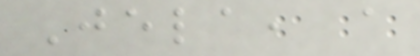Jela, a
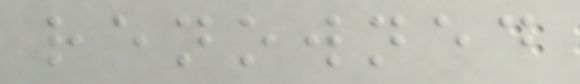renowned
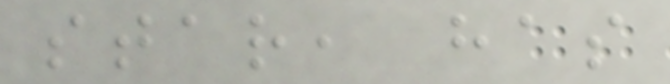star, has
